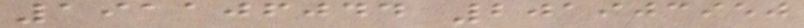191106044 201903950
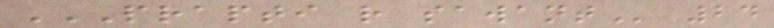PRAPTI R SAWANT 24
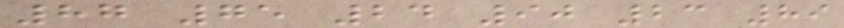87 75 24 90 23 89
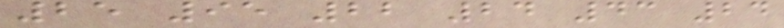25 95 22 24 43 24
